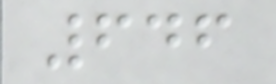646
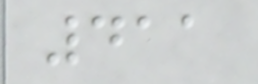411
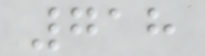718
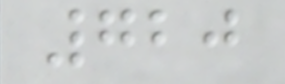720
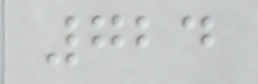724
